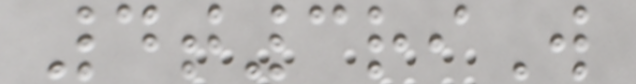4t3riW
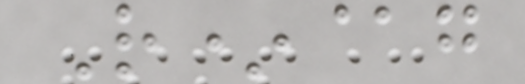R*@g
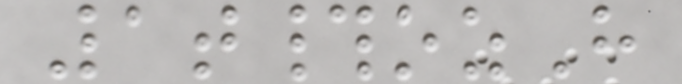1t#ozH
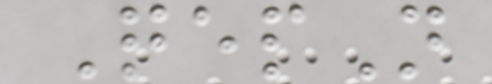QepN
